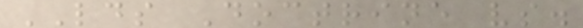LDS Doctrine vs.
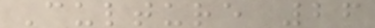Culture 26
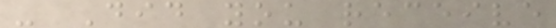- Did you receive
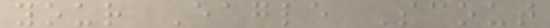your Eagle Scout
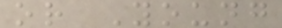or Young
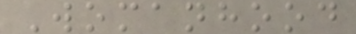Womanhood
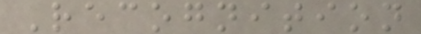Recognition
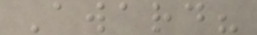Award?
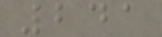241
